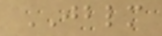JBLM
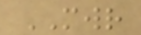MWR
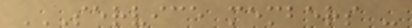SERVICE MEMBERS -
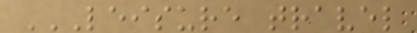LEISURE TRAVEL
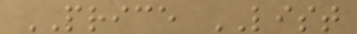PRICE LIST
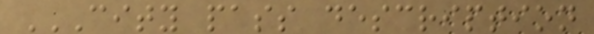CITY PASS DESCRIPTION
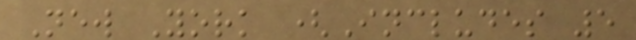New York (Includes 5
